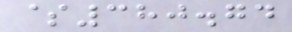$380.74
